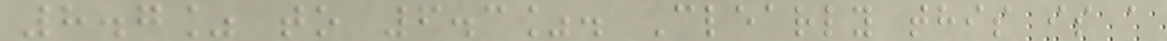8.7% to 6.3%. Clearly this is a
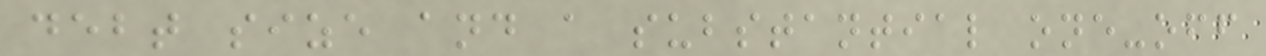debt size and a substantial one-off
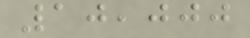10,000
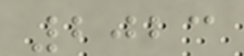2023
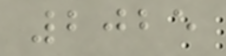2025
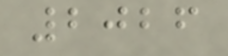2026
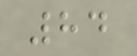84
